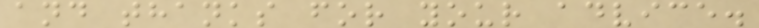and thanks for your advice.
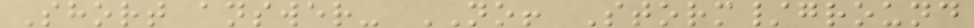Short answer- NO! Storm/ground
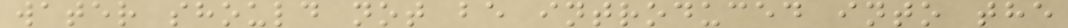water should not be introduced into the
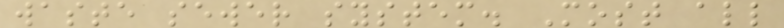waste sewer system. Most all
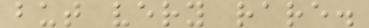but very rare.
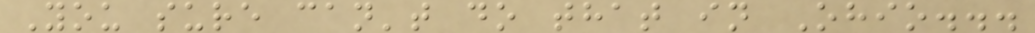You sure can't do that in Ohio...
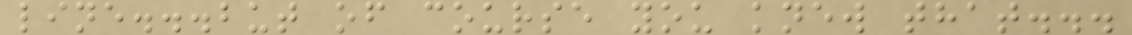line...but of course you knew that...
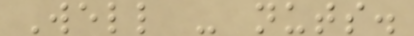Well - nuts.
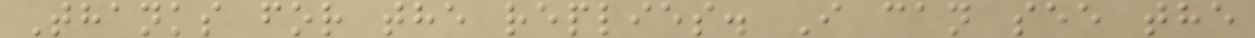Thanks for the replies. I can see the
